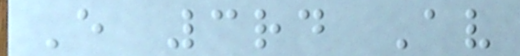E 3rd Av
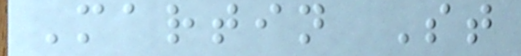Martin St
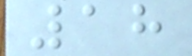18
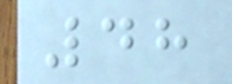48
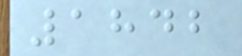1842
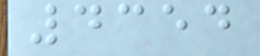4354
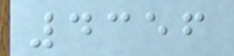4356
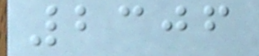2306
